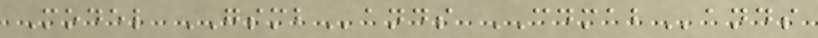Model GSMBands CDMABands
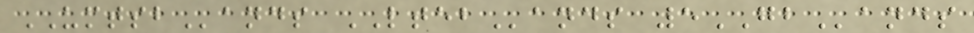UMTSBands LTEBands 5GBands
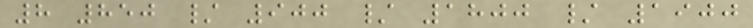8 850 / 900 / 1800 / 1900
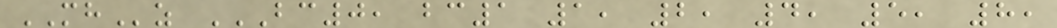MHz BC0, BC1 1, 2, 4, 5, 8,
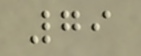79
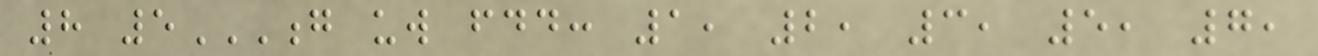8 5G UW FDD: 1, 2, 3, 5, 7,
